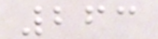263
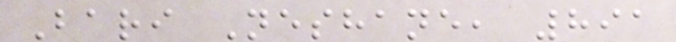Bari Neshane, 891
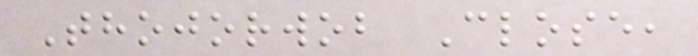Thojorwob Close,
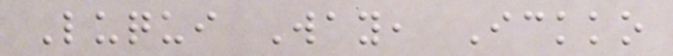Luqui Way, Ickko
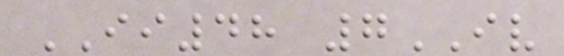II48 7IV
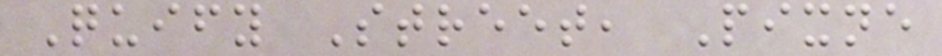Quify Street, Pixne
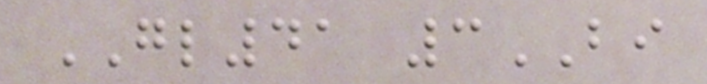GL41 3BI
